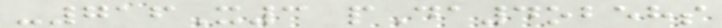-716X3 pDa4obehs
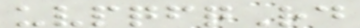uvpqfqRd
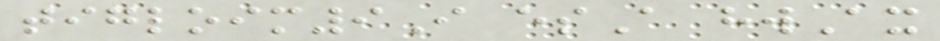tigloim9I esA hwAx
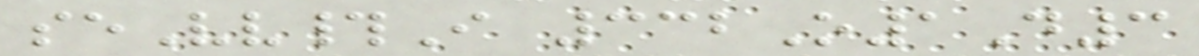seVv#I 332O1D3
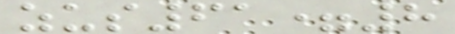zus61=8
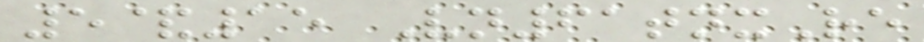5&15 Vn61tnxRe
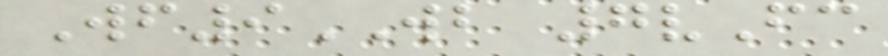Wf9WB 7vFc
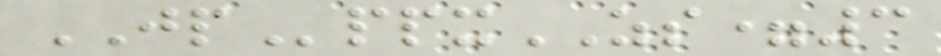JPppxZS=3
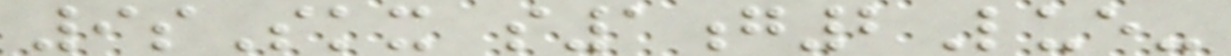9sSkx s1g2Lue-
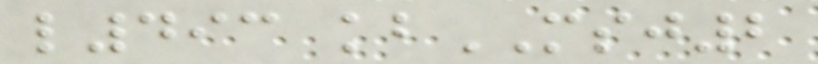l493 kbMSJ2
